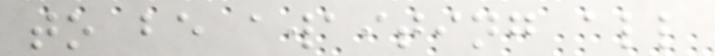to be awaiting all
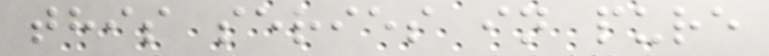this series in pure
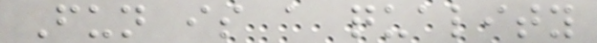Fun is a quality
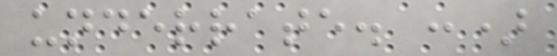underrate. :)
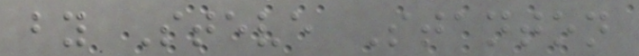by Steve Stanton
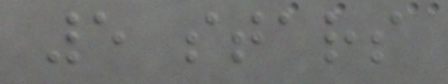5 stars
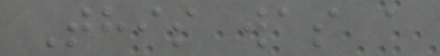This was a
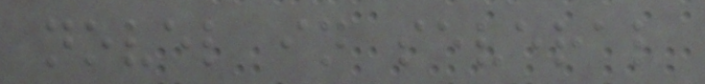novel in several
